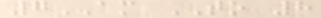7AM TO 8
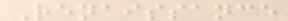Renaissance
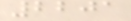2201
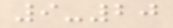9-20
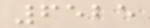6525
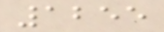1255
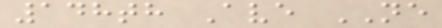148th Ave NE
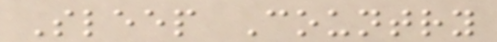Sleep Country
